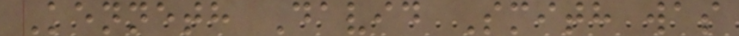Kenneth David Smith was
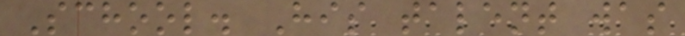School. His talent was
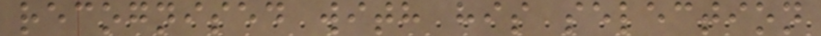recognised with his selection
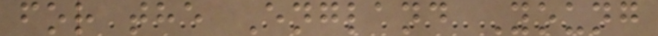for the England Young
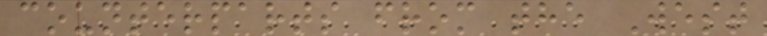counterparts from the West
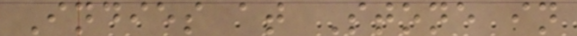Indies at Stone in
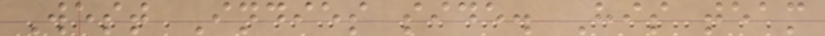West Indies side. His team
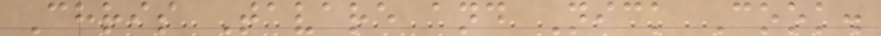Chris Tavare and Nick Cook.
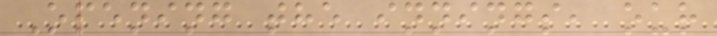Opening the innings, our
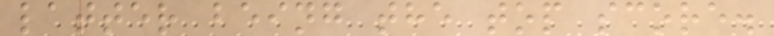latter being the top score.
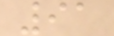91
